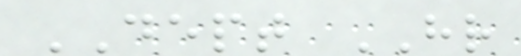DEPT HR
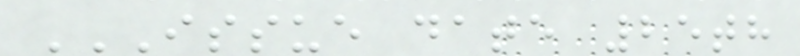ISSUE DATE 25TH
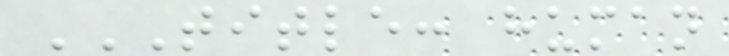TITLE: HUMAN
